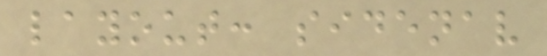layout: sidenav
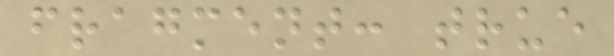fragment: true
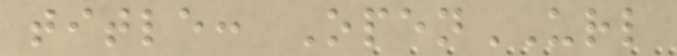title: OpenURL
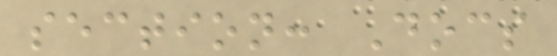section: Docs
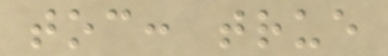toc: true
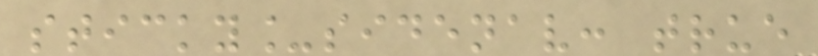sticky_sidenav: true
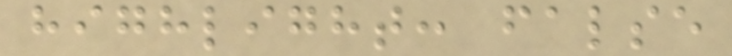highlight: false
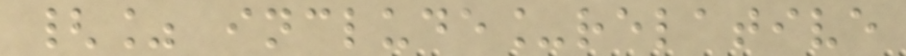{% include_relative
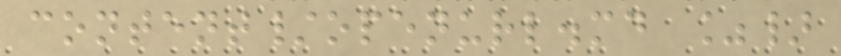content/openurl.md %}
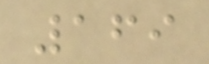169
